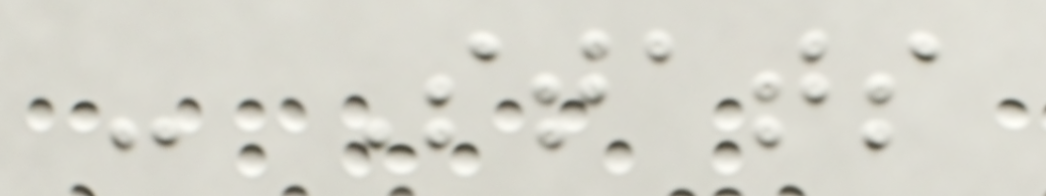- Stats
